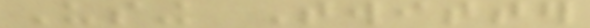Using Twitter
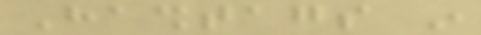Hashtags in
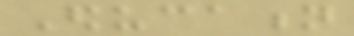Education
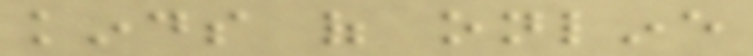kinds of online
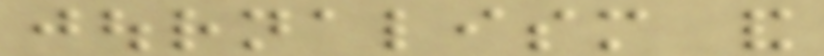journalism and
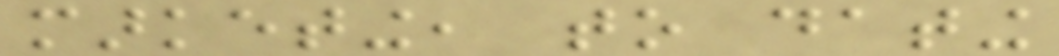marketing, to dating
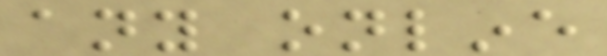any online
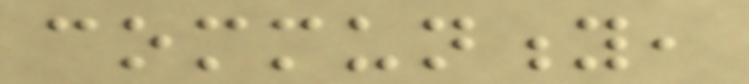community,
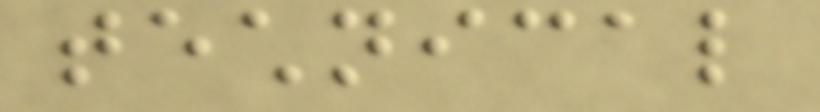technical
